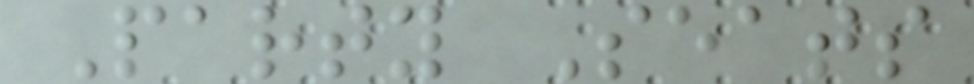Party Seats
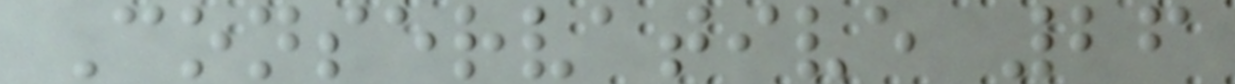Conservative 26
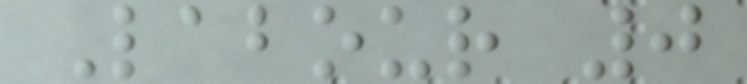Labour 0
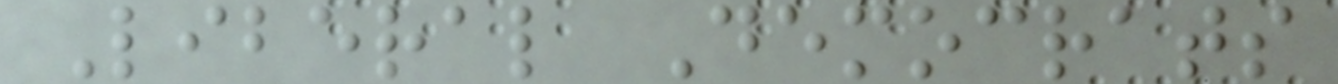Liberal Democrats
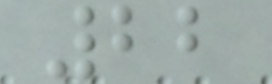22
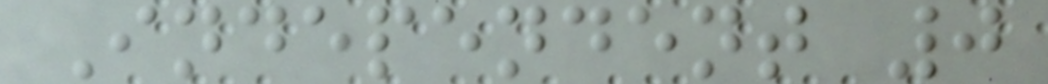Independent 0
